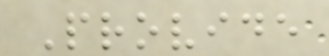Provide
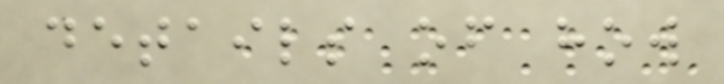details of how
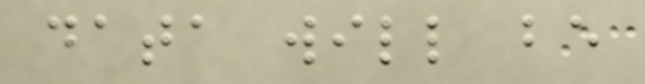data will be
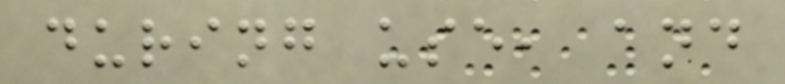during use, and
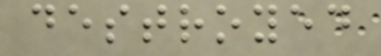destroyed
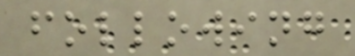following
